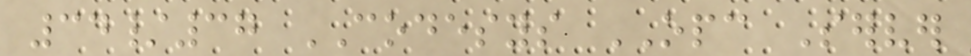34/37 CODESYS OPC Server
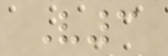V3
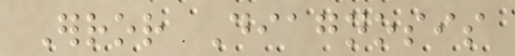Error Diagnosis
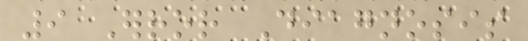9 Error Diagnosis
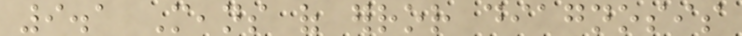9.1 Means of error diagnosis
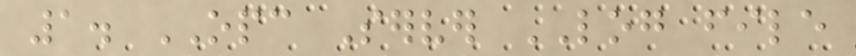1. OPC Server LOG file
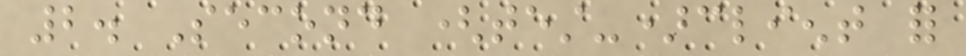2. Second (test-)client for
